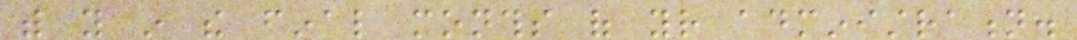with you in the final months of your administration.
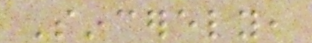Sincerely,
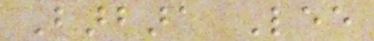Barbara Lee
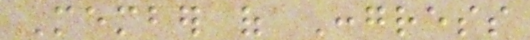Member of Congress
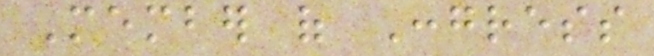Member of Congress
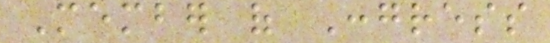Member of Congress
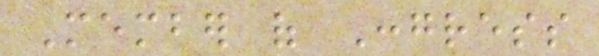Member of Congress
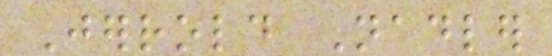Jerrold Nadler
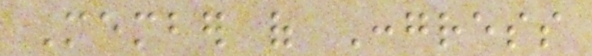Member of Congress
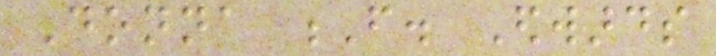Donna F. Edwards
